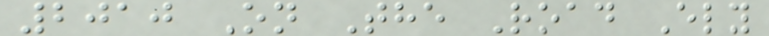2010 On The Road Ely
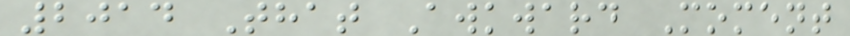2014 That Awkward Moment
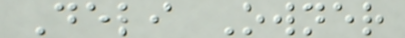Deli Owner
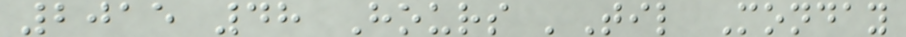2015 48 Hours 'Til Monday
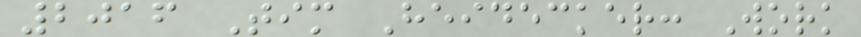2016 Tim Heidecker: Work
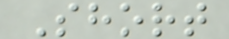Short
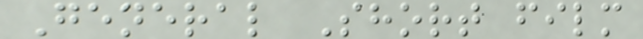General Short film
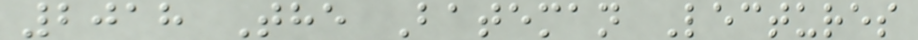2018 The Bateman Lectures
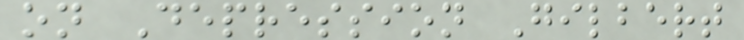on Depression Gilbert
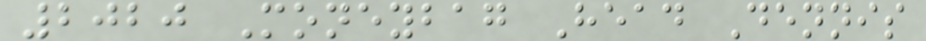2020 Moneybag Head Dennis
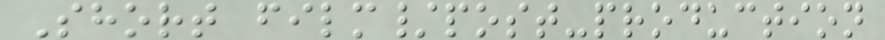Short film/post-production
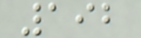192
